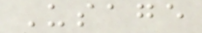Usage
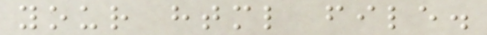your html file.
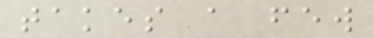takes a few
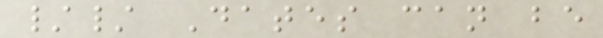// Dates can be
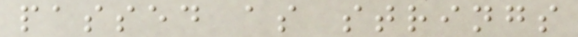passed as strings
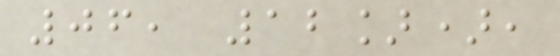06, 12]),
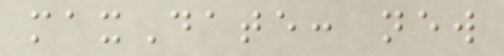maxDate: new
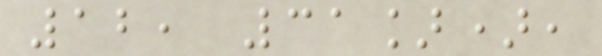12, 31]),
